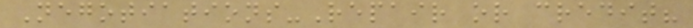Negotiations-Repair or credit?
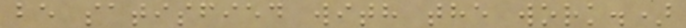be satisfied with the work.)
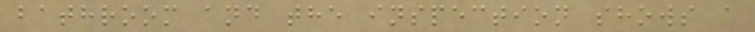bathroom and the inspection shows a
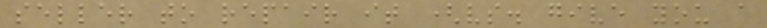seller to repair it (vs. give you a
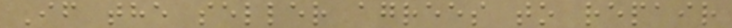If the seller agrees to repair
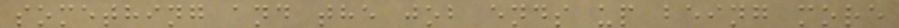something and the job ends up being more
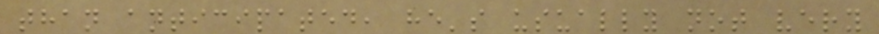than anticipated, he's usually not very
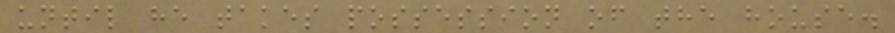until he takes possession of the house.
